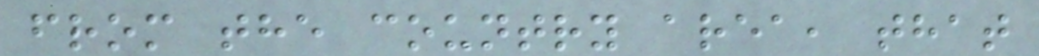from the country area, that
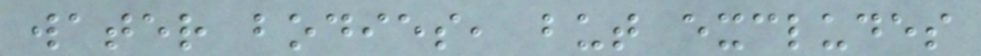water bodies, but excludes
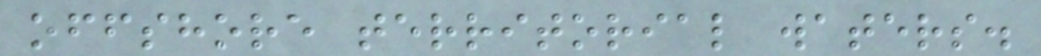offshore territorial waters.
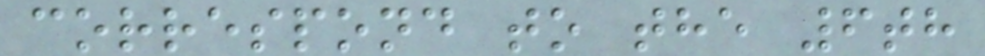correspond to the 6th
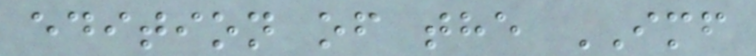edition of the IMF
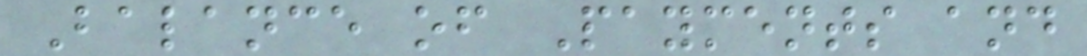Balance of Payments and
